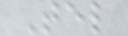Tel
